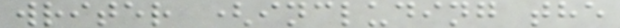writer (including the
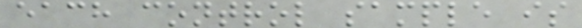each control sample is
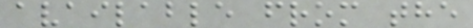available from the
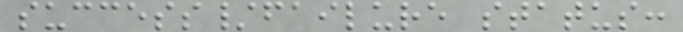success/failure status:
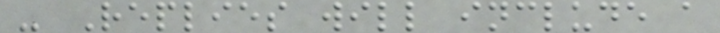- Replies will include a
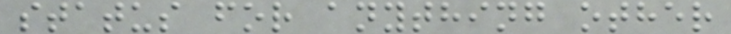status for anything other
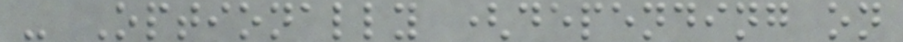- Optionally (depending on
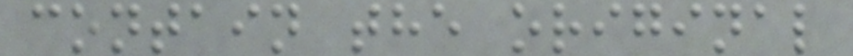contain the original
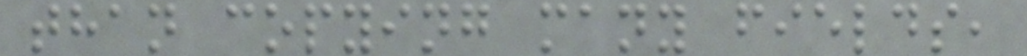than copying many fields,
